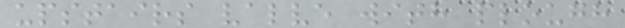upstairs valve with plough
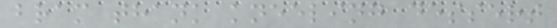bram thank kneeling dessert
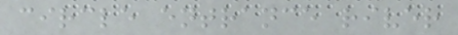circle entrance river
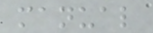manual
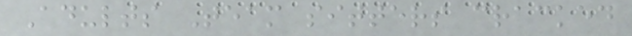Adults Team sitters cracked
